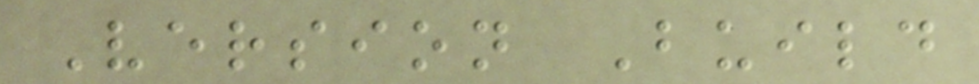Version Build
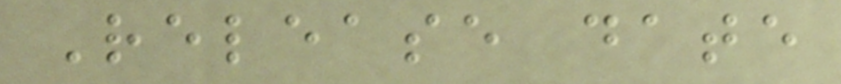Release date
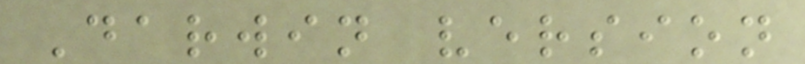Darwin version
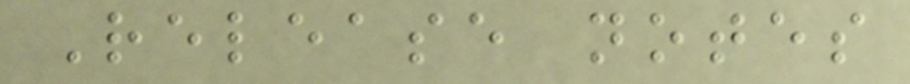Release notes
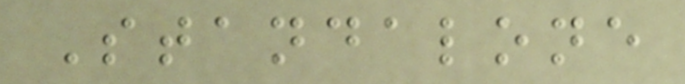Standalone
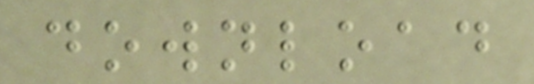download
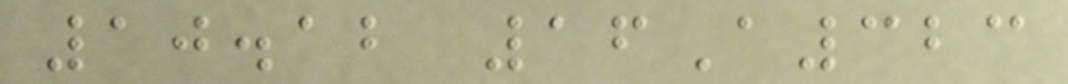10.12 16A323
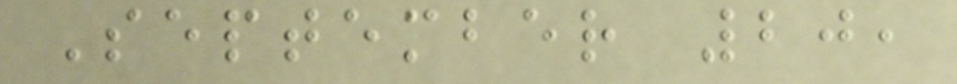September 20,
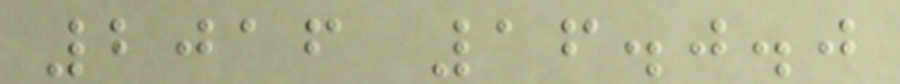2016 16.0.0
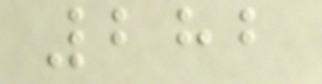282
